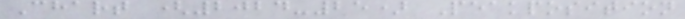Chart (2024-25) Peakposition
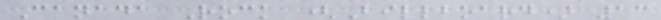Canada Rock (Billboard) 13
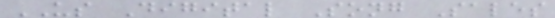US Digital Song Sales
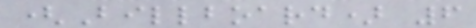(Billboard) 6
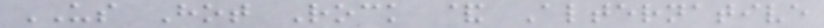US Hot Rock & Alternative
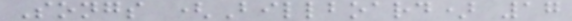Songs (Billboard) 17
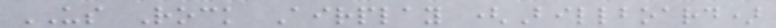US Rock Airplay (Billboard)
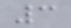3
